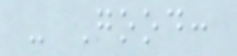- Good:
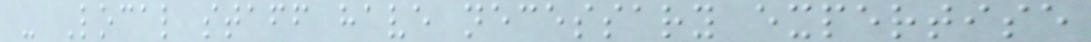- Local staff have necessary expertise
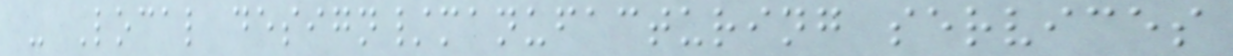- Local design/manufacturing services
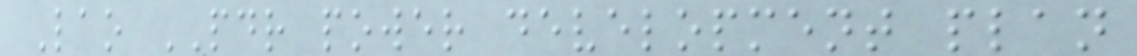Lao PDR power development plan
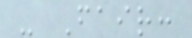- Fair:
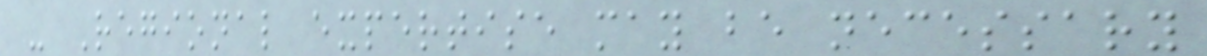- Regional expertise may be necessary
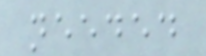needed
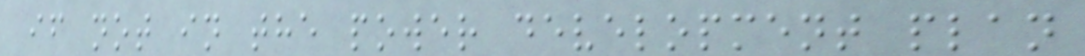if not in the power development plan
